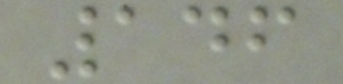146
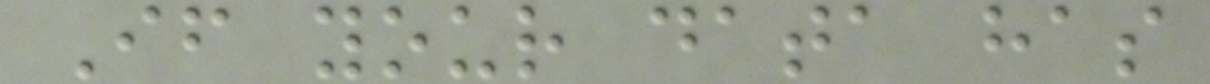If your data has
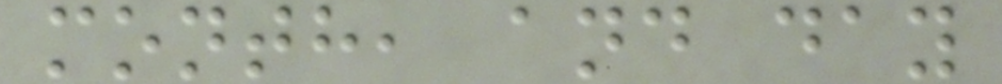month, and day
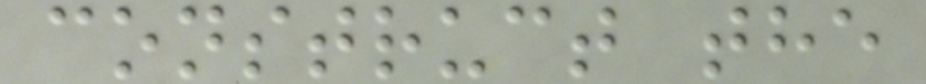construct the
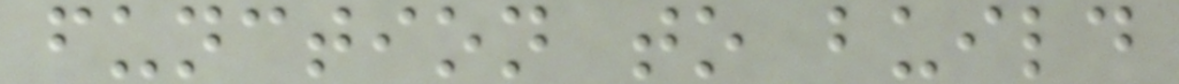function to build
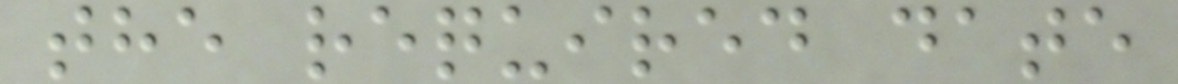the required date
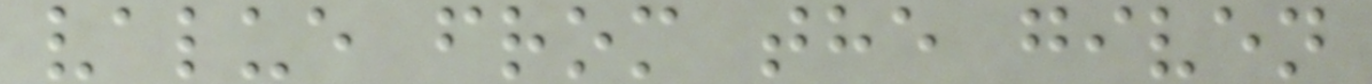value from the given
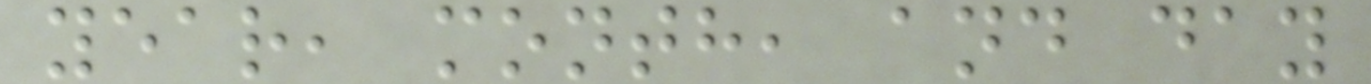year, month, and day
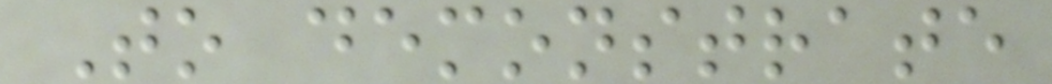To demonstrate
